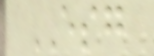ESG
